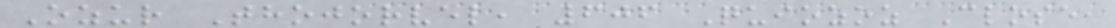Ozur Thojorvel, 606 Quiozoz Close,
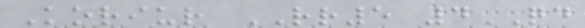Koriur RR5 4QD
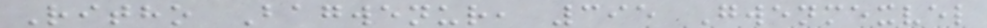Ritho Bagwenur, 395 Gwenmexvel
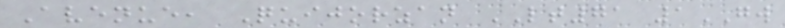Avenue, Quijorzan LT71 1GW
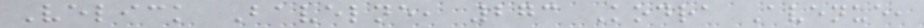Velick Bavelne, 273 Kodra Avenue,
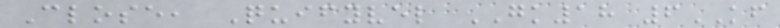Close, Quifyvel GK18 6KF
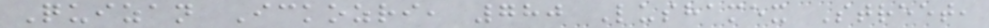Quizan Ickozri, 780 Lushamex Street,
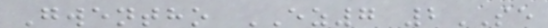Gwentho EZ7 2SE
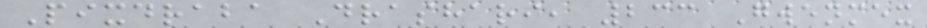Pixdraba Drashari, 233 Gwenmex
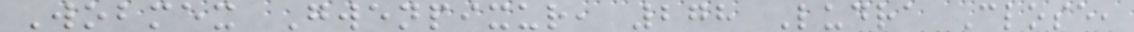Wobmex Gwenpixur, 278 Ludra Close,
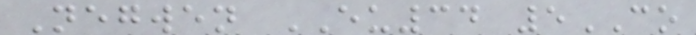Negwen EU34 5CO
